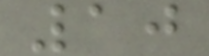10
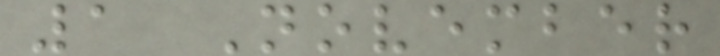1 November
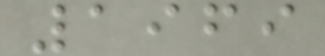1969
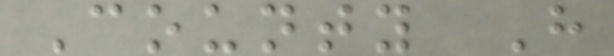County H
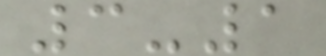3-1
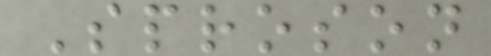Sproson
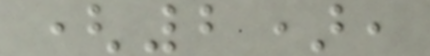(2),
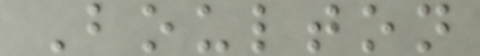Boulton
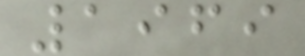1969
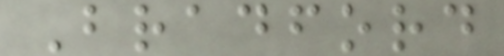Bradford
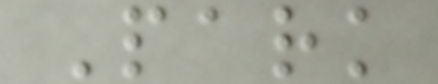Park
